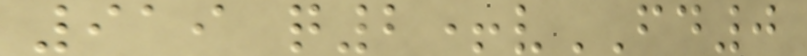919 q2+vFD0
